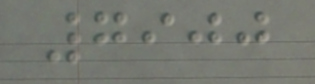7900
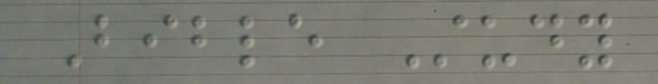Bible Study
